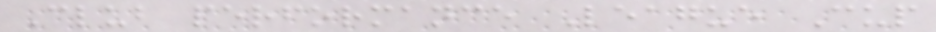Club performance League Cup
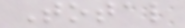Total
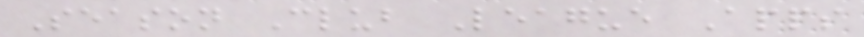Season Club League Apps
